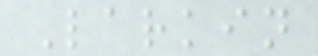Larkin
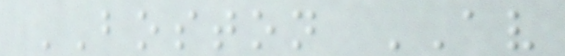BOSTON AV
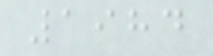1984
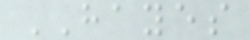HAYES
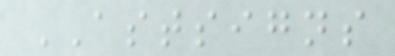ASTSIGNS
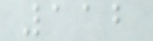112
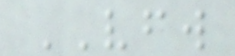VFW
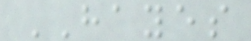HAYES
